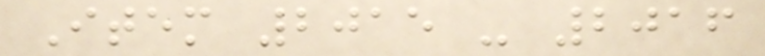Item 2015 - 2016
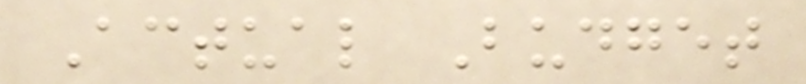Actual Budget
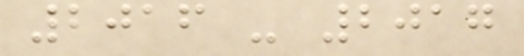2016 - 2017
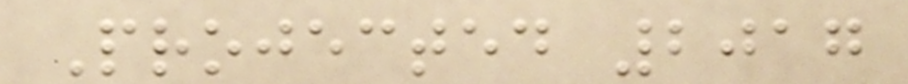Projected 2017
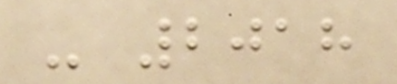- 2018
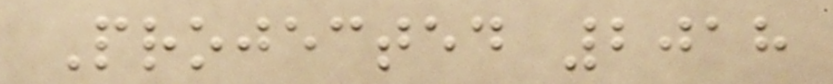Projected 2018
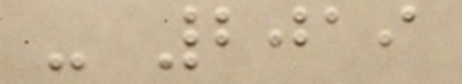- 2019
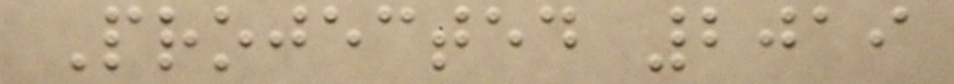Projected 2019
